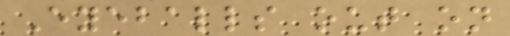Eyeballs out on
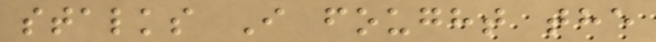stalks I fought the
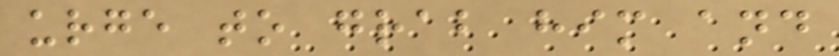urge to grab him and
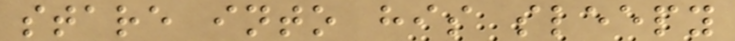stare into his sleepy
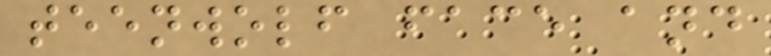teenwolf face and
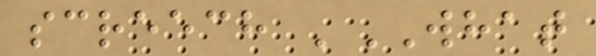screech 'WHAT
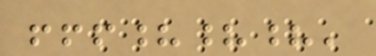!!!???'
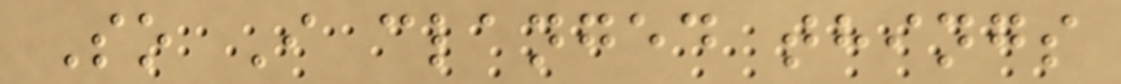So I clanged things
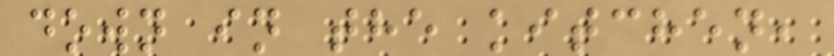down in the kitchen,
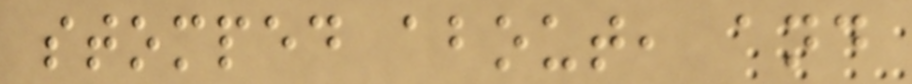stomped about, and
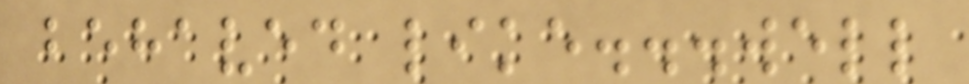behaved like...well
